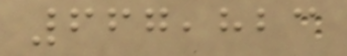667,823
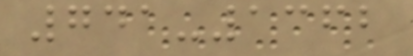741-1362
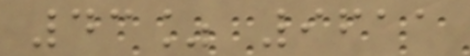43% 9611
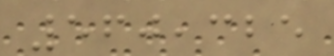560,325
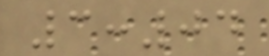3:04
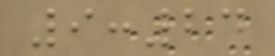9:24
